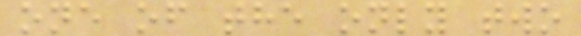one of the only two
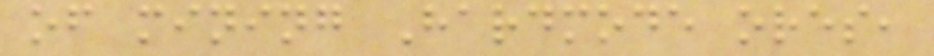of mining Hardmode ores,
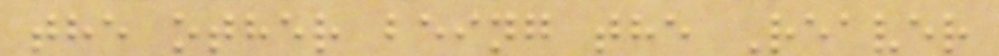the other being the Reaver
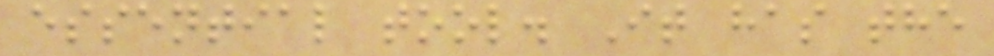essential tool. It has the
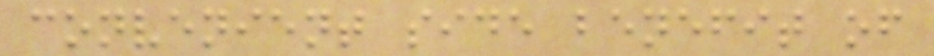convenient side benefit of
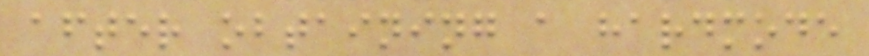after obtaining a hardmode
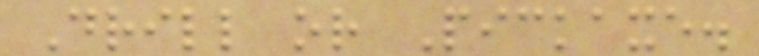Drill or Pickaxe.
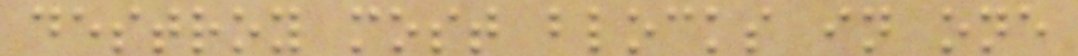destroy most blocks in one
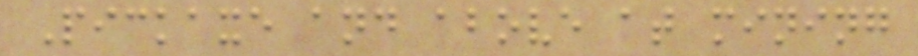Pickaxe and above at mining
